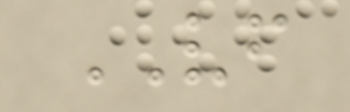VF
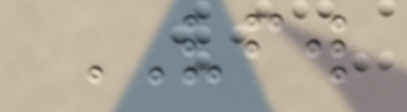VFW
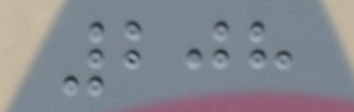208
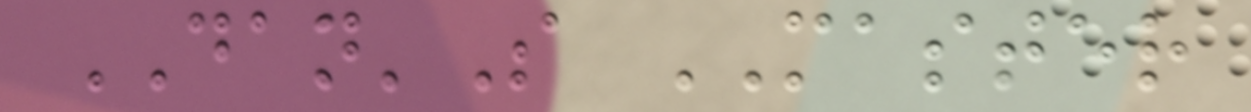DAN'S MASTER
